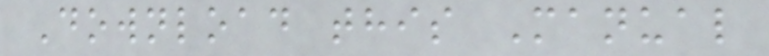Download this Manual
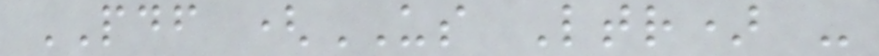PDF (US Ltr) -
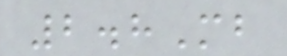2.8Mb
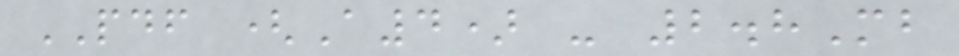PDF (A4) - 2.8Mb
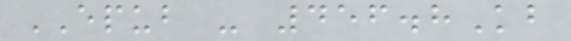EPUB - 456.8Kb
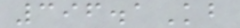396.1Kb
